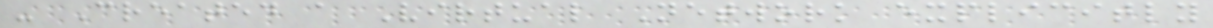- Created a Virtual Network explicitly
